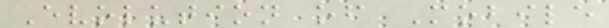Evolution of Mobile
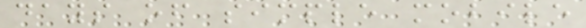days of simple mobile
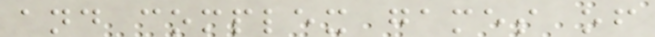and complex games of
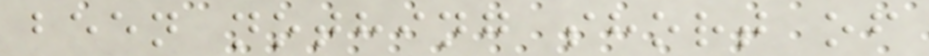been nothing short of
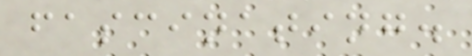fascinating.
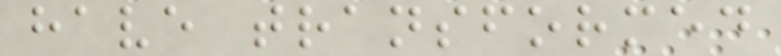have transformed
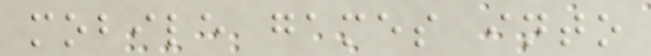mobile games into
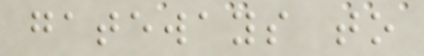gateways to
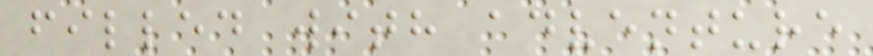filled with adventure
